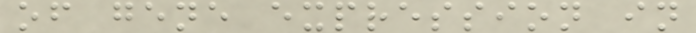of gene expression in
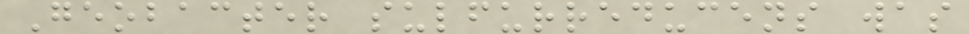Geobacter sulfurreducens was
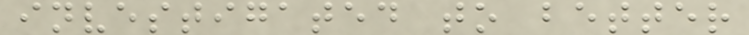investigated to better
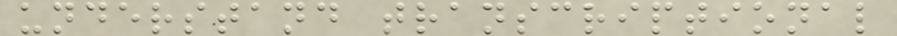understand transcriptional
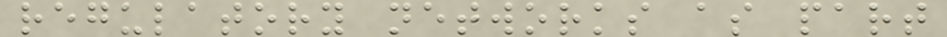regulatory networks as part
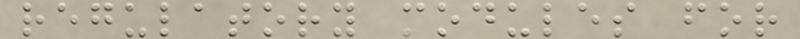regulatory modules for
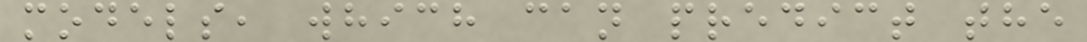models, which can predict the
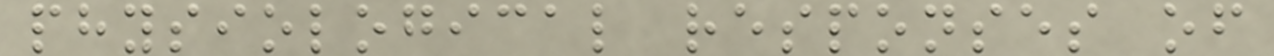physiological responses of
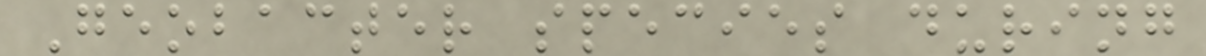Geobacter species during
